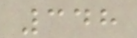348
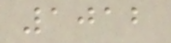1012
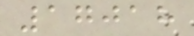17018
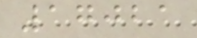17021
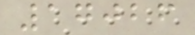17026
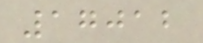17012
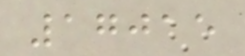17015
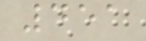451
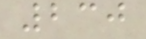230
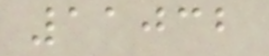11032
